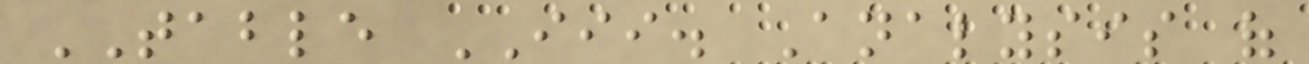TABLE III. Analysis of
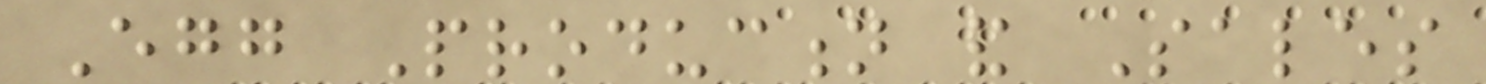Egg Production and Sales
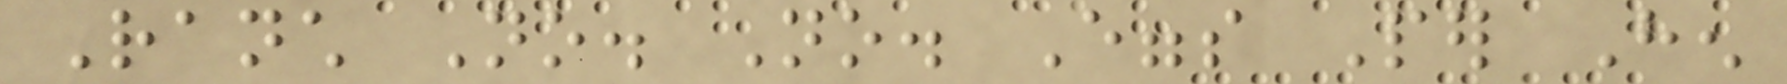Ranch No. No. Eggs Per Hen
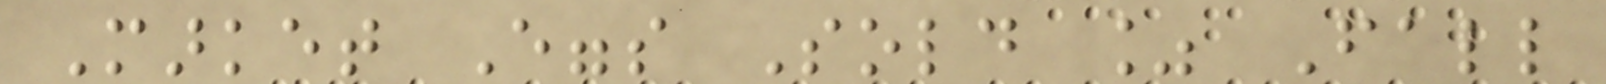Market Eggs Sold % Fall
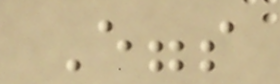Eggs
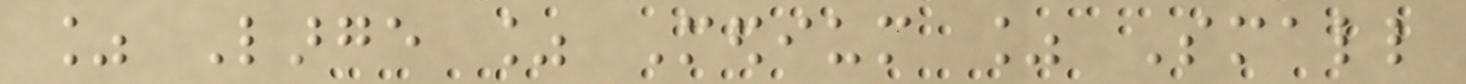% Large % Medium % Small
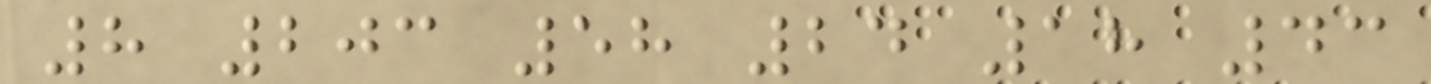8 203 58 24 18 43
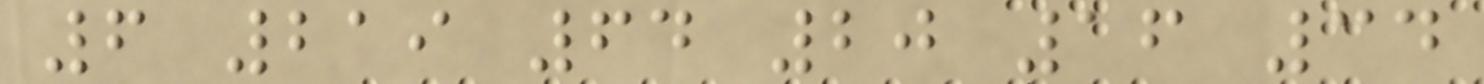6 219 64 20 16 34
